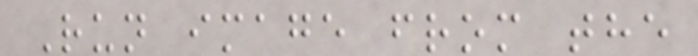Run image from the
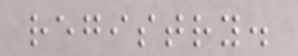registry.
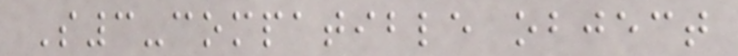S3-compatible object
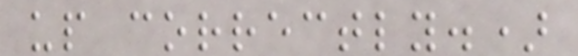up correctly.)
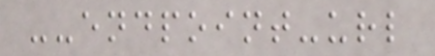--endpoint-url
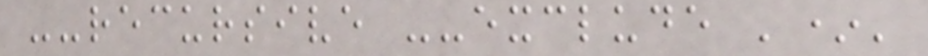--recursive --exclude '*'
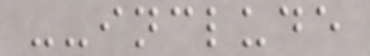--include
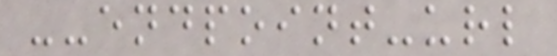--endpoint-url
